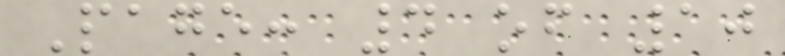Page: 4 of 10
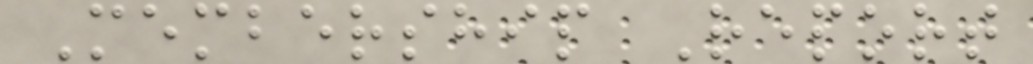Membership Report
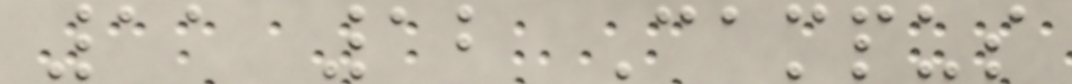11 12 Campus
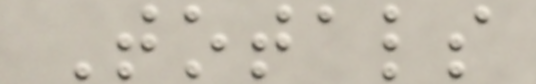Totals
